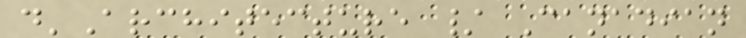d'Architecture / Canadian
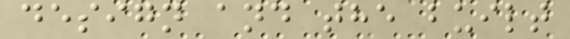design and the built
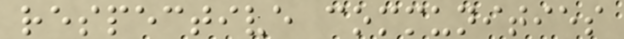respective communities
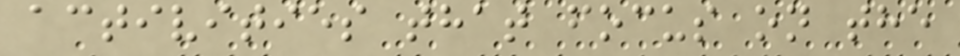activities that focus on the
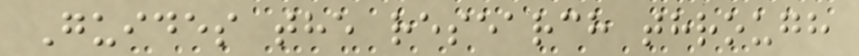Guides the research through
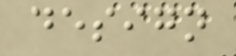design
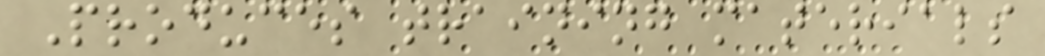Produces training materials
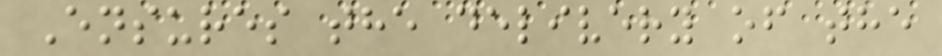Ensures the delivery of the
